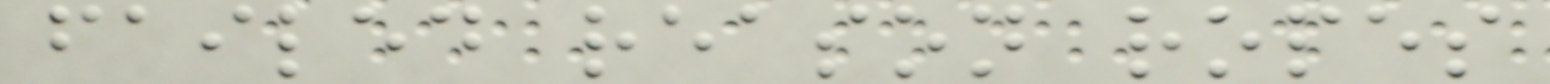failed reason ropes
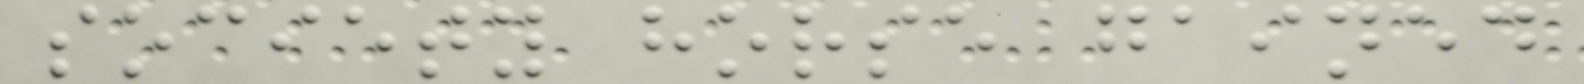society horse gained
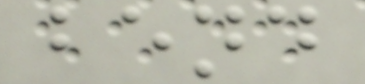bend
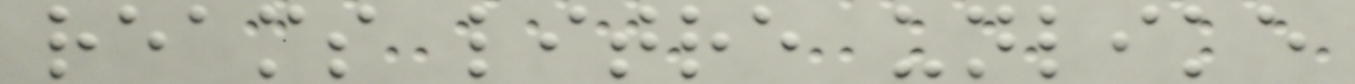reams litre unlike
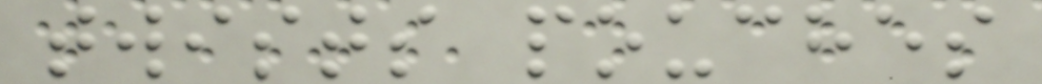twists pouches
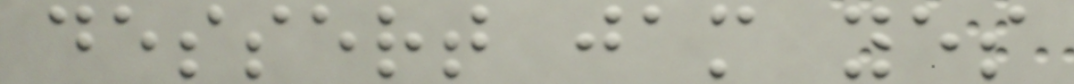dessert jam yes
